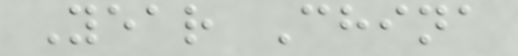Year China
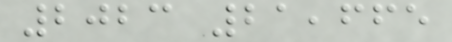2023 21,665
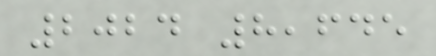2024 8,645
